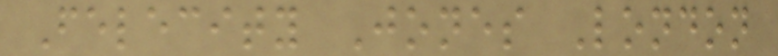Felecity Jones London
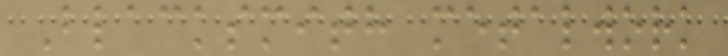Blacksmith metalwork
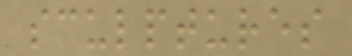sculptures
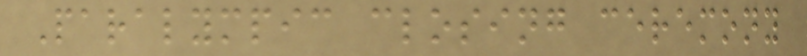Paralympic closing ceremony
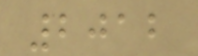2012
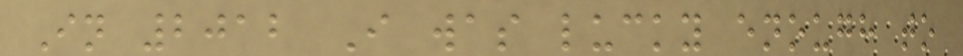In 2012 I was lucky enough to
